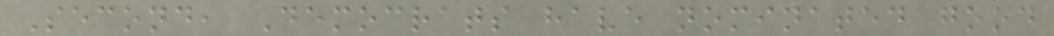Second, Democrats have nominated good
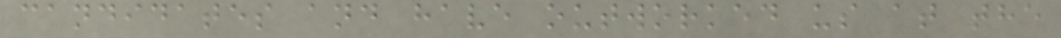candidates and have outworked us at the
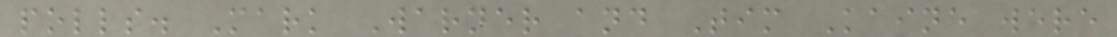polls. Mark Warner and Tim Kaine were
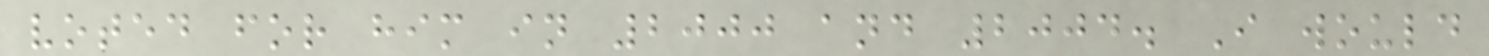voted for him in 2000 and 2004. I would
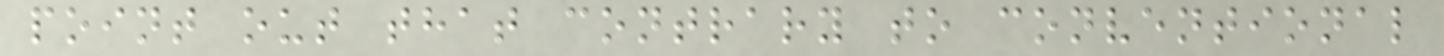point out that contrary to conventional
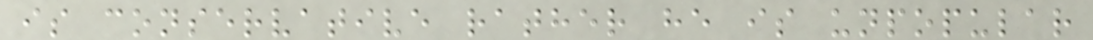is conservative rather he is unpopular
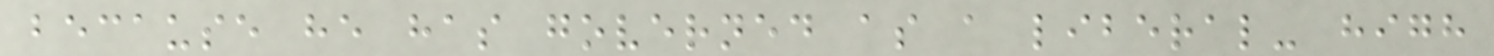because he has governed as a liberal- high
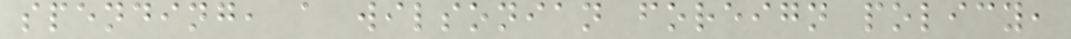spending, a wilsonian foreign policy,
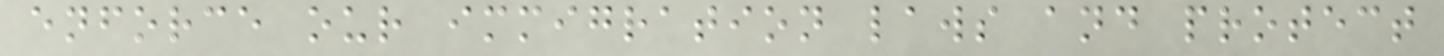enforce our immigration laws and protect
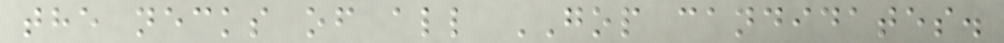the necks of all GOP candidates.
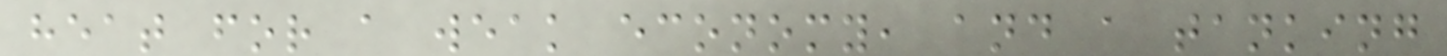heat for a weak economy, and a tanking
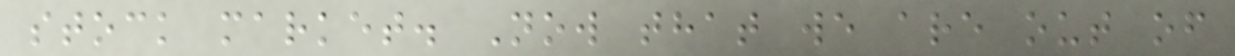stock market. Now that we are out of
